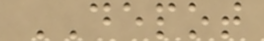DEPOT
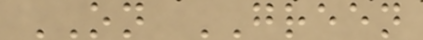ON GREEN
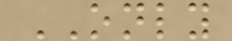ONLY
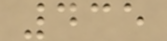435
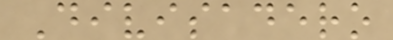Divisadero
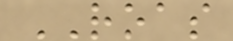ROAS
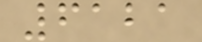6121
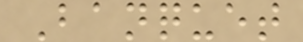Banquet
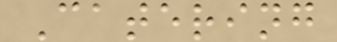Catering
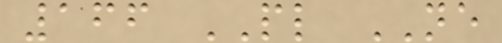166 PL NE
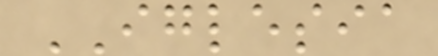IGLESIA
